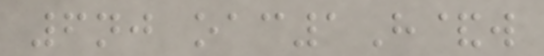6nj oac1H&w
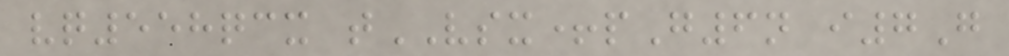vq558qcx tVSX+pG6n i7G
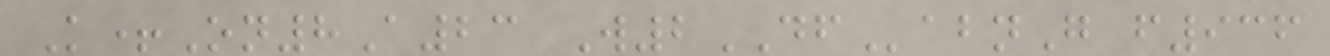K+On8A23 W2DFabnG f936
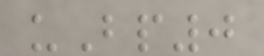uBp0
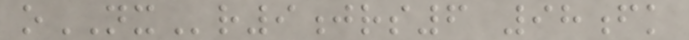oNXr9jrs6 98fk
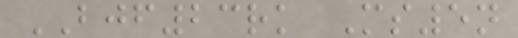BJF23rk Ms5n
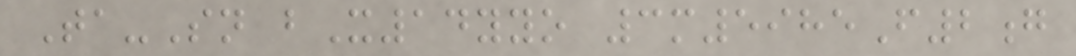Ta-Sn bX14yyo 3m5985F2g
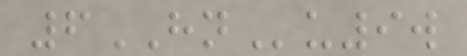6HNu9w
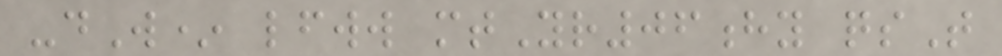-dW* lfww mtYr06hy qsT
